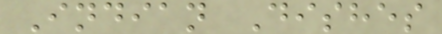Indian Dishes
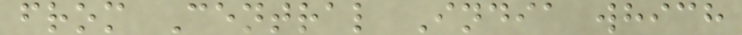from Central India which
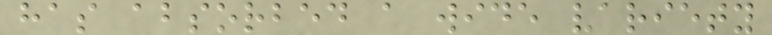has absorbed a wide variety
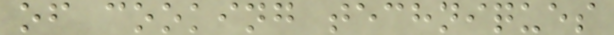of cooking techniques
